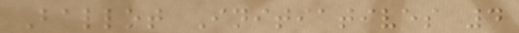Ballot Initiatives 4
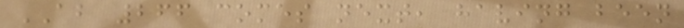AB 266 comes next, having been
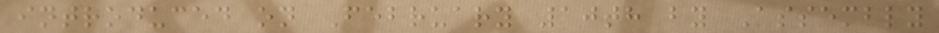introduced on February 10th by Assembly
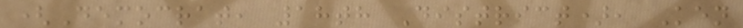(Democrat, 18th District), Ken
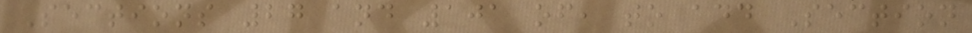Sections 27 and 101 of, to add Section
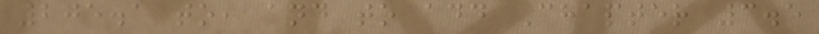205.1 to, and to add Chapter 3.5
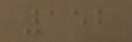152
